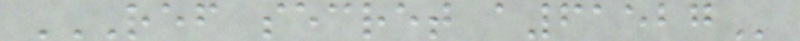REF SECRET A61527
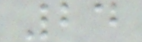24
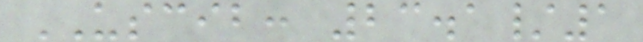USCIB: 23.1/1
